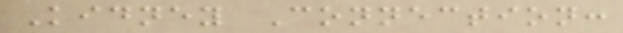Kidney Connection:
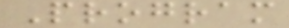Program
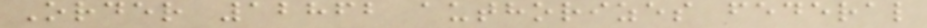Order 12862 authorizes federal
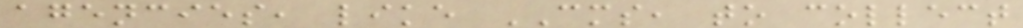agencies, like CMS, to collect
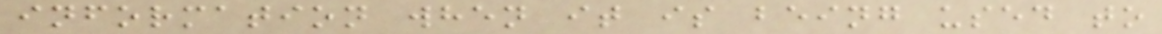information when it is being used to
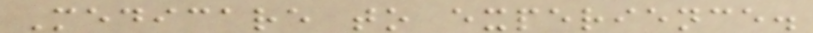Medicare to experience.
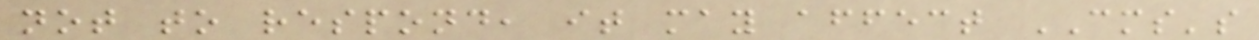not to respond, it may affect CMS's
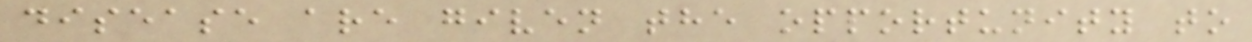disease are given the opportunity to
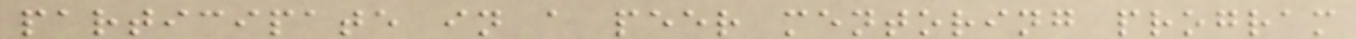participate in a peer mentoring program
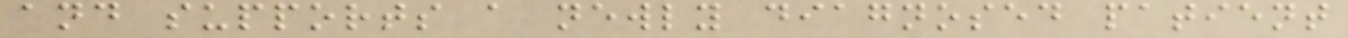and supports a newly diagnosed patient
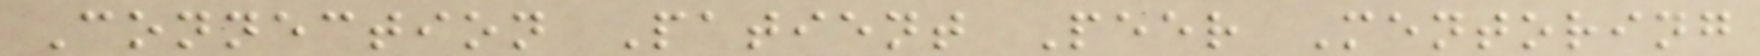Connection Patient Peer Mentoring
